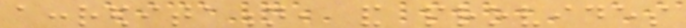accreditation, and provides
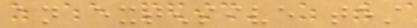an extensive test
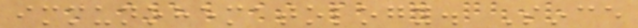immunohematology. Since
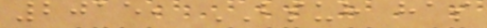2015, BSUH has
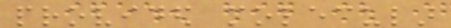provided molecular
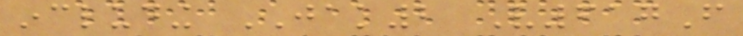including JAK2 V617F
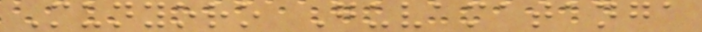Munyoro Guvamatanga
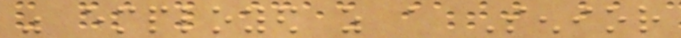was employed as a Senior
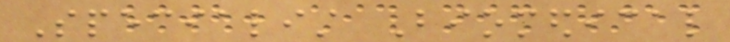Specialist Biomedical
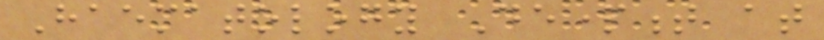Haematology Department at
